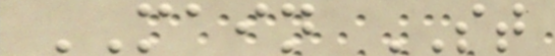MAIN ST
